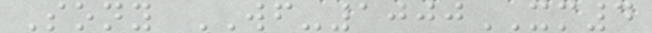Sony WF-1000XM4
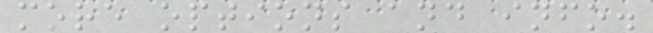more options and info.
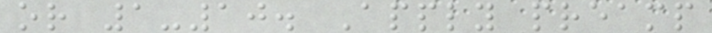or 1-10. Apply preamp
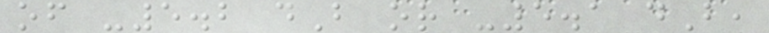of -5.2 dB or -5.1 dB,
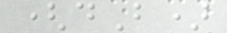(dB)
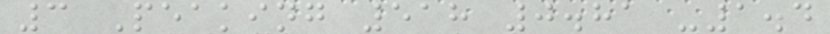3 Peaking 518 0.81 -1.4
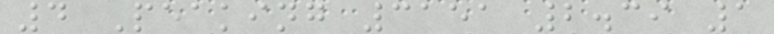4 Peaking 3151 2.39 1
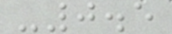-0.5
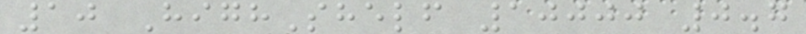10 HighShelf 10000 0.7
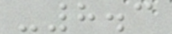-8.3
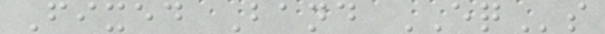Fixed Band EQs
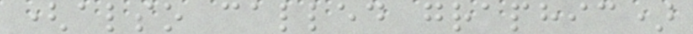(also called graphic)
